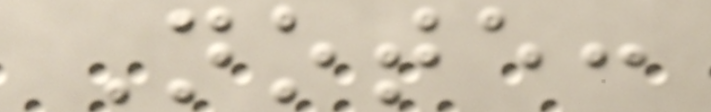Note:
